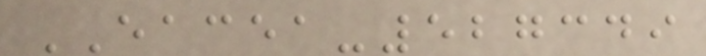EACEA-527349
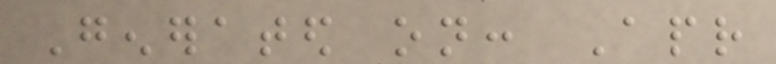Generated on: Apr
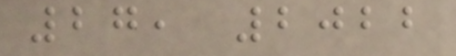27, 2022
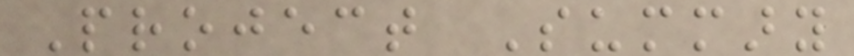Project Summary
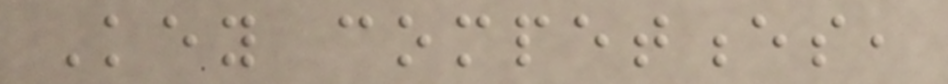Key competences,
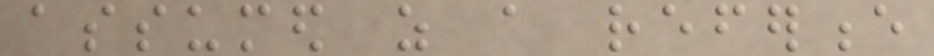assumed as a reference
